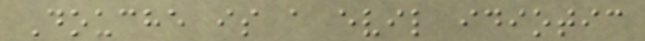Douche is a evil idiotic
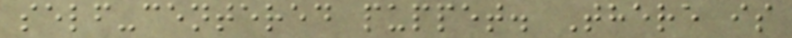self-centered puppet. There is
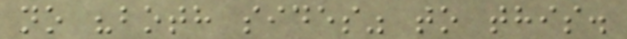no "both sides" to this.
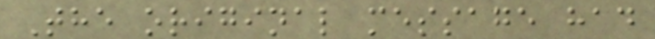The original message had
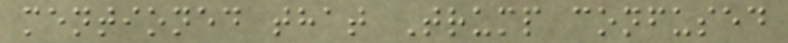mentioned that Trump confused
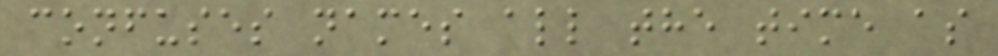confuses names all the time as
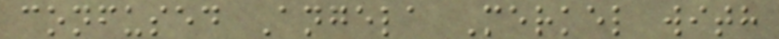confused Angela Merkel with
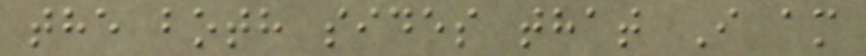the both sides that I am
